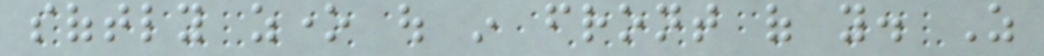softly zone out in front of you. As
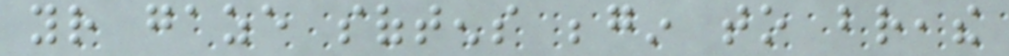your gaze softens begin to breathe
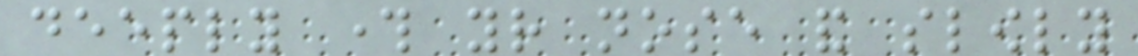deeply through your nose and slowly
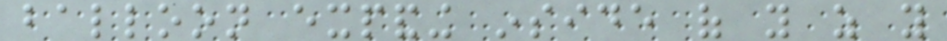balloon expanding inside of you as you
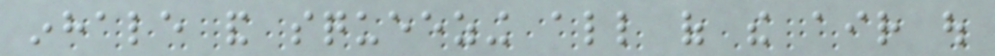inhale and squeezing all of the air out
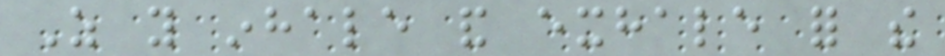As you inhale and exhale for the
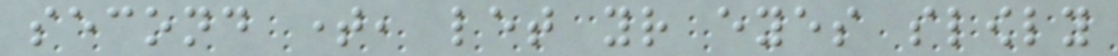second time, let your eyes slowly
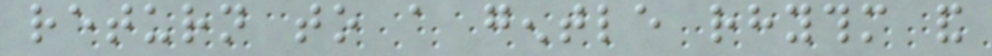return to a gentle rhythm and
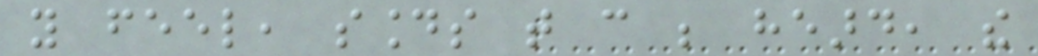you feel, sounds that can be heard, the
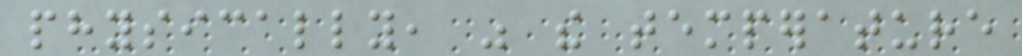physically, was the temperature
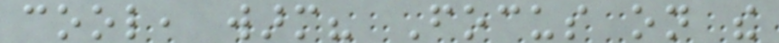cool, warm? Focus on the
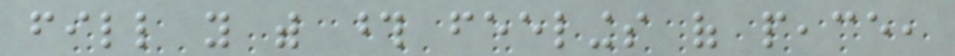fill you with those feelings of peace,
